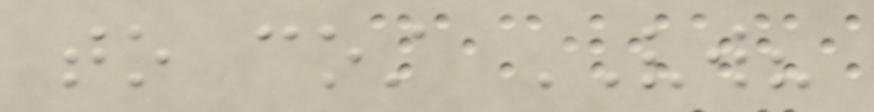to cost VW?
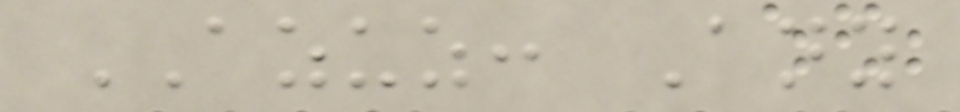AZUZ: Any
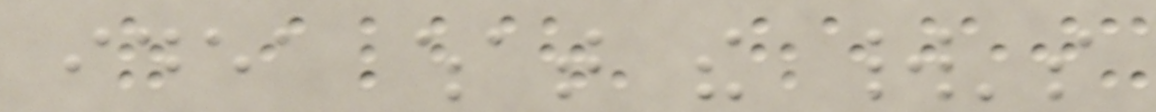idea what the world's
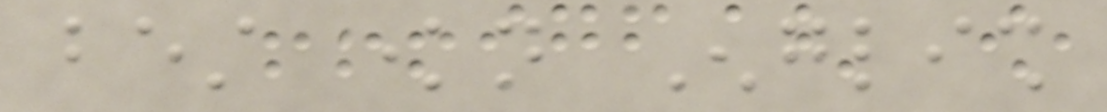best known English
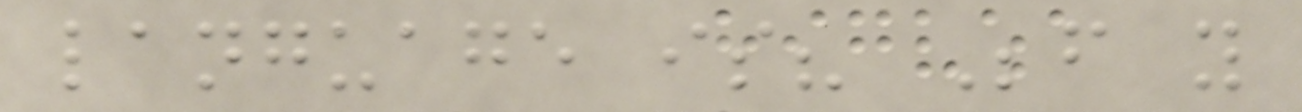language is? Before you
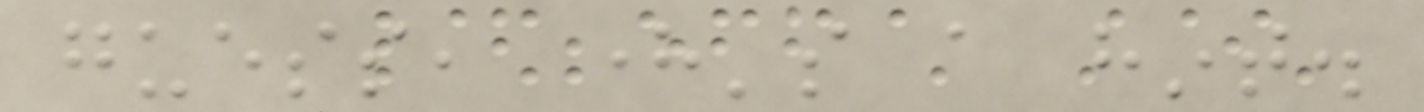guess, here's a hint.
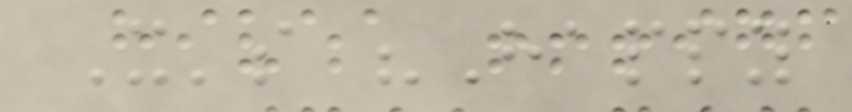It's "Happy
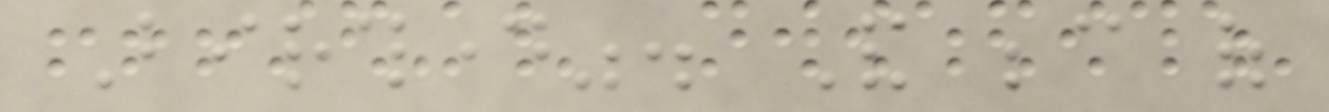Birthday". And because of
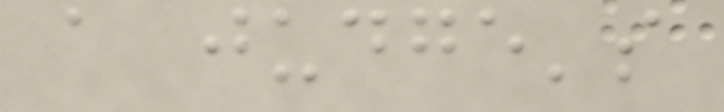a judge's
